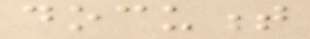document
